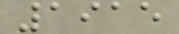1915
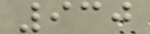930
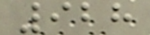928
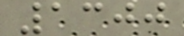1300
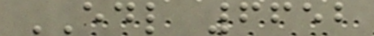EDL 6652
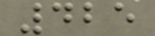425
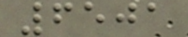6501
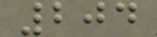204
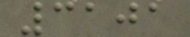3101
